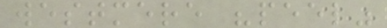westmere "peel"
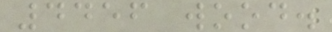4456 wood.
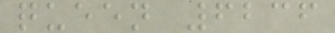queen 6236
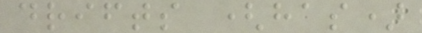drifts (has)
